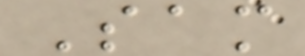Sam
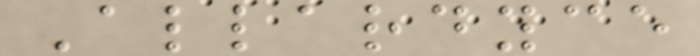Allardyce
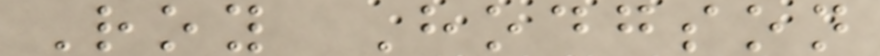Roy Hodgson
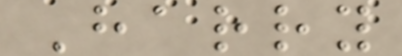Harry
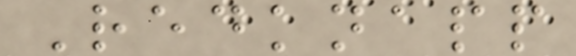Redknapp
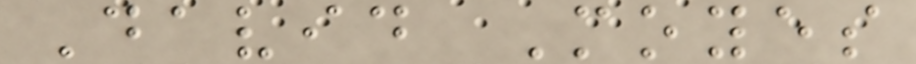David Moyes
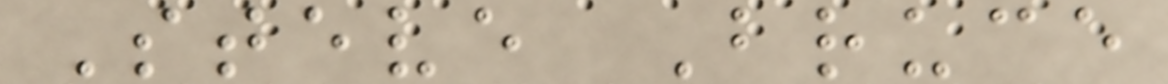Steve Bruce
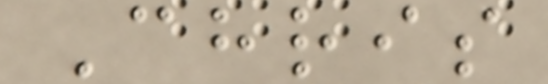Chris
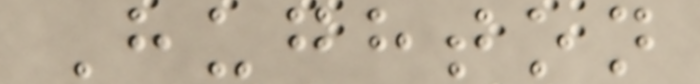Hughton
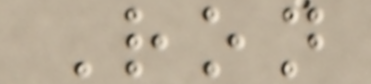Ron
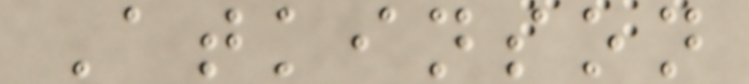Atkinson
